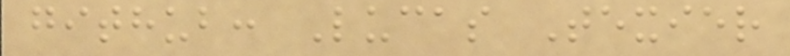github: Lucas Texier
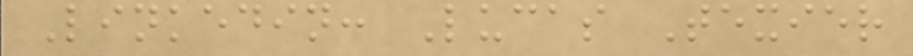Linkedin: Lucas Texier
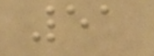51
